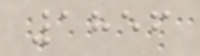1856
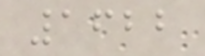1622
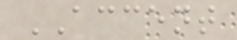ACCENT
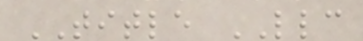TITLE LLC
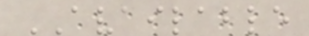AVAILABLE
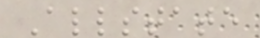Allstate
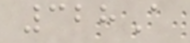328A
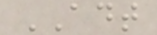ADT
